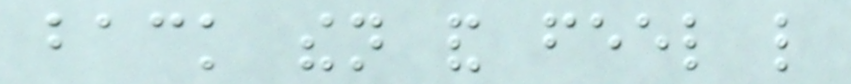back then and feel like
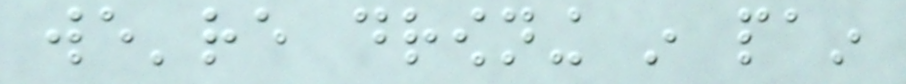we're drowning in pain
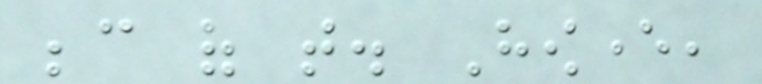because of that. However,
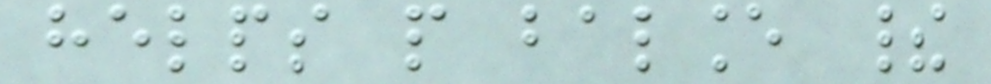helps people balance their
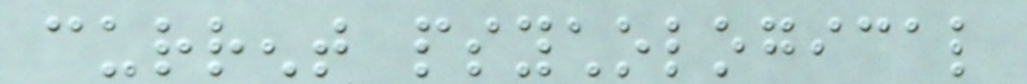current psychological
